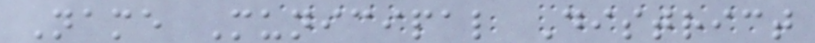Name Municipal District
